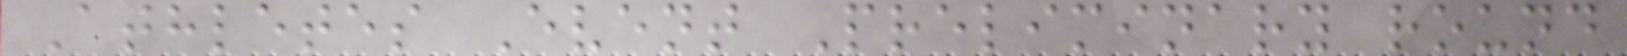Athletes Event Preliminary round
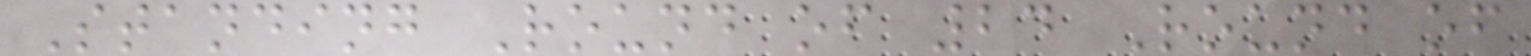Standing Round of 24 Round of
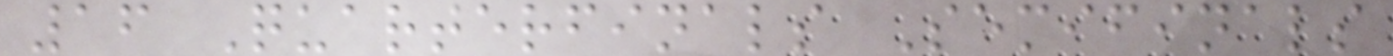16 Quarterfinals Semifinals
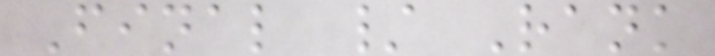Final / Rank
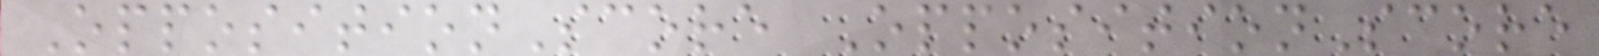OppositionScore OppositionScore
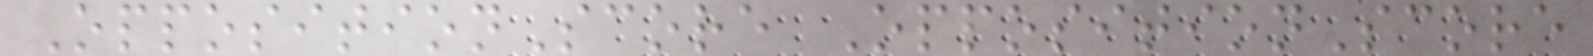OppositionScore OppositionScore
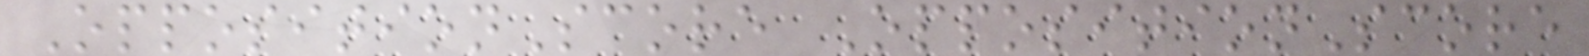OppositionScore OppositionScore
